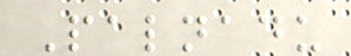Palnadu
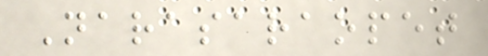Narasaraopet
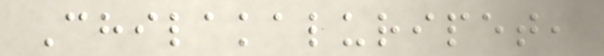Chilakaluripet,
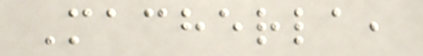Macherla,
